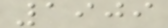1909
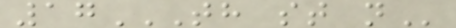17TH ST N
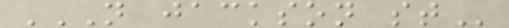N JACKSON ST
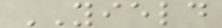YIELD
